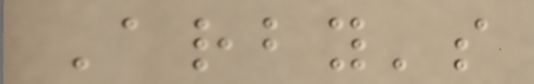Arby's
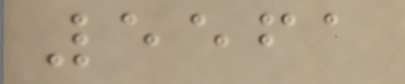5561
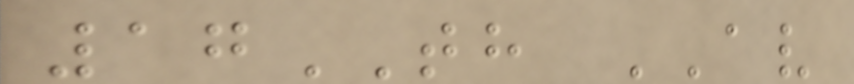17TH AV
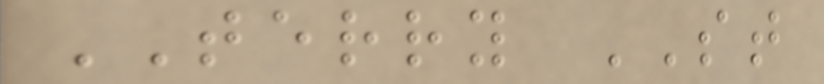TERRY ST
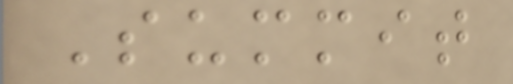Summit
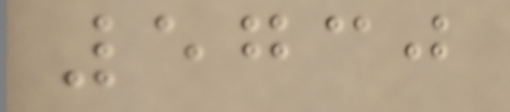5730
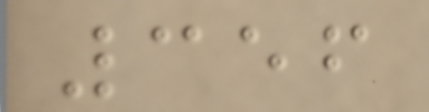356
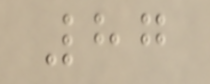87
